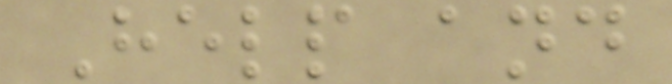Help and
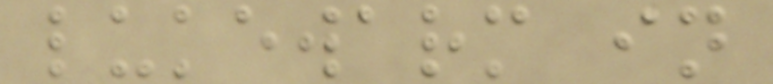lukewarm in
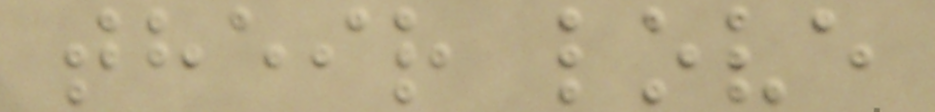their love
